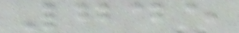745
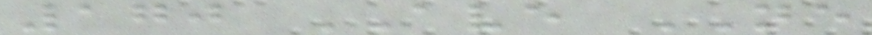170 AVE NE
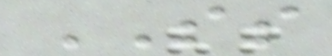SS
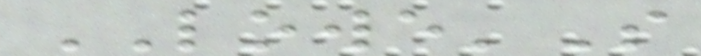LOWE'S
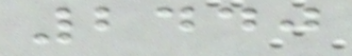2440
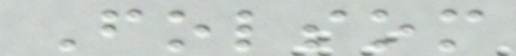Folsom
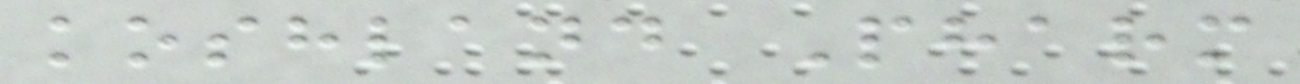koshland Pharm
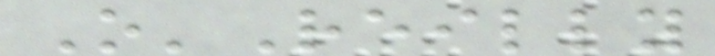O'Reilly
